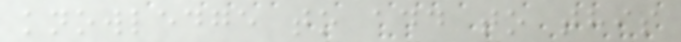knowledge to add to this
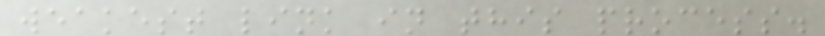weakest link in this process.
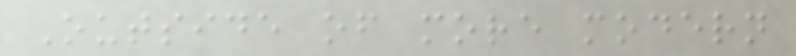Outside of more modern
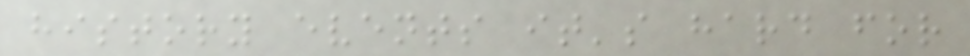history events it's hard for
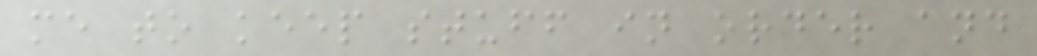me to keep stuff in order and
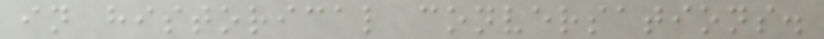in historical conversations.
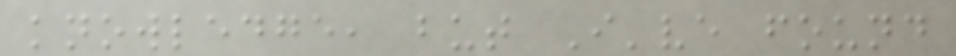knowledge, but I've found
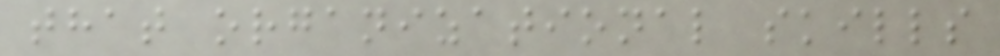that organizational skills
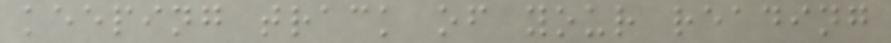keeping track of your reading
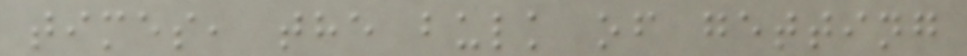times, the bulk of getting
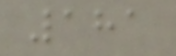181
